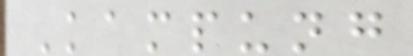Kampung
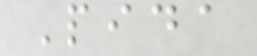Pida
